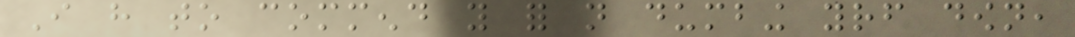I have to commend you for not dumbing yourself down,
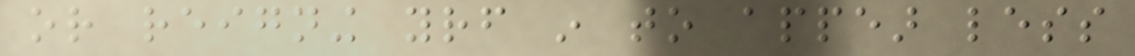or reigning yourself in to appear less
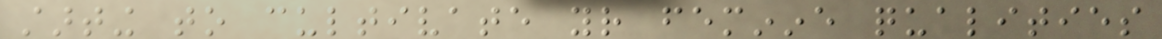starting to cultivate your feminine qualities
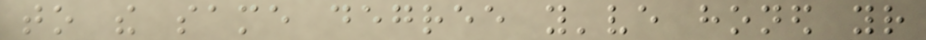to the same degree you've honed your
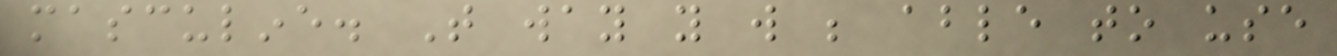masculine. That way you will be able to use
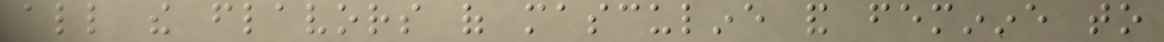all the flavors of masculine and feminine to
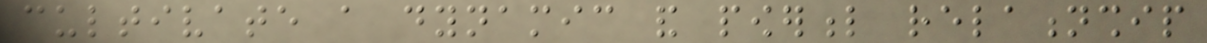cultivate a dynamic and powerful relationship
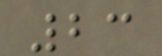23
